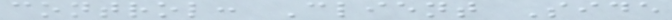control: Client Side
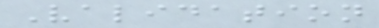Validation
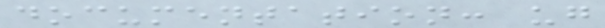documentation: ug
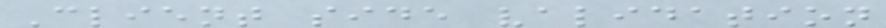Client side validation
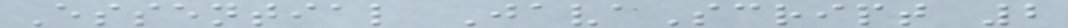Essential JavaScript 2
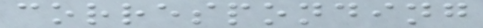corresponding
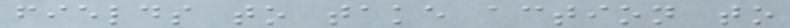fields to take action to
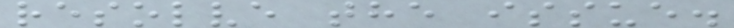resolve the issue.
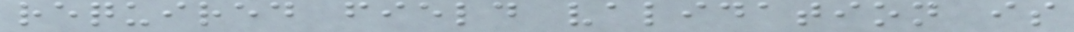required field validation is
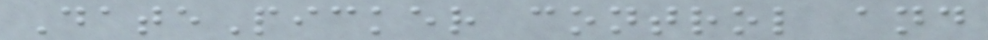DatePicker control and
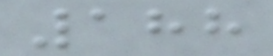188
